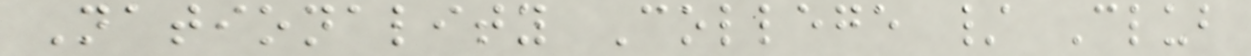Nationality College / Club
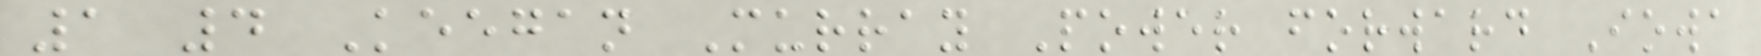1 4 Keegan Murray Power forward Iowa
